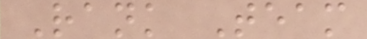Rank Team
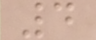4
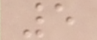5
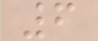6
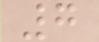7
